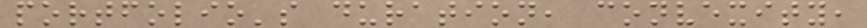portfolio's duration, convexity,
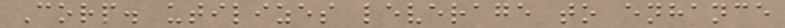Corp. utilizes leverage to enhance
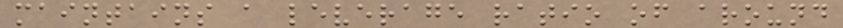maintains a leverage ratio of around
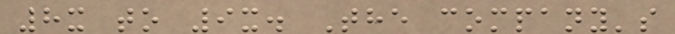8x to 9x. The company's
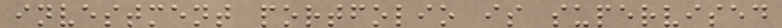investment portfolio is supervised
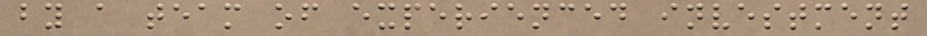by a team of experienced investment
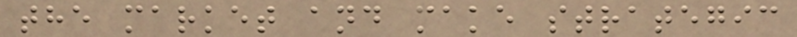the market and make strategic
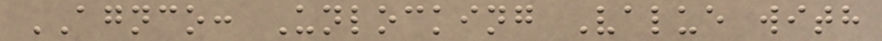AGNCO: Unlocking Value with
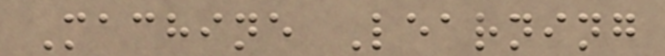Machine Learning
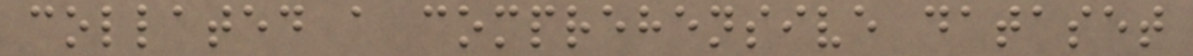collated a comprehensive dataset
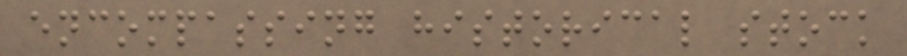encompassing historical stock
